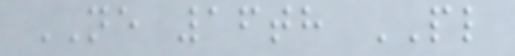NE 16th PL
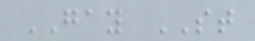GAY ST
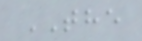THE
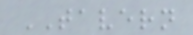TAVERN
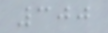300
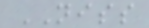NISS
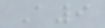A9
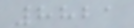8821
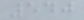540
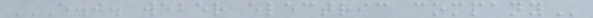E.J. WEBER ELECTRIC COMPANY
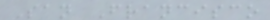San Francisco
